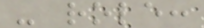- role:
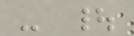- |
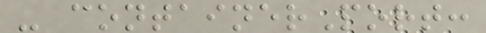- containerPort:
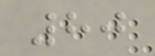80
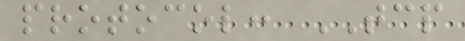protocol: TCP
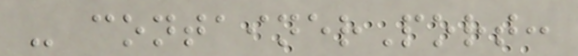- containerPort:
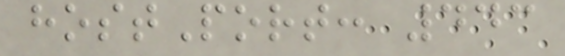hostPort: 443
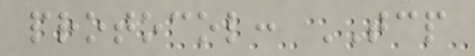protocol: TCP
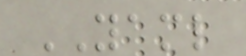YAML
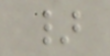}
